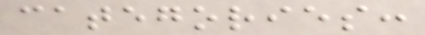categories:
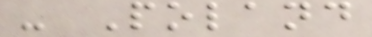- Poland
